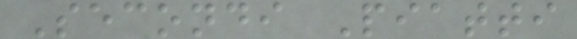Secondi Piatti
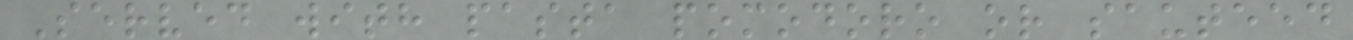Served with pasta pomodoro or sauteed
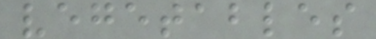vegetables
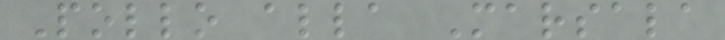Pollo alla Marsala
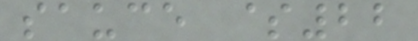sauce $22
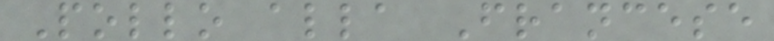Pollo alla Francese
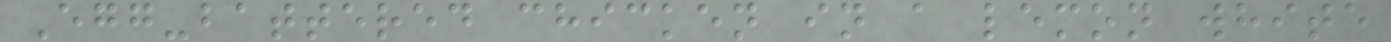Egg-battered chicken in a lemon white
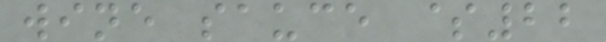wine sauce $22
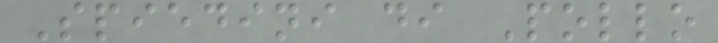Spiedini di Pollo
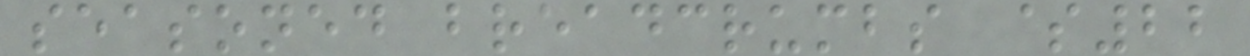seasoned breadcrumbs $22
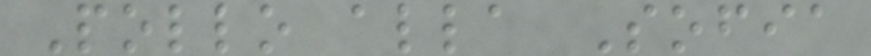Pollo alla Sofia
